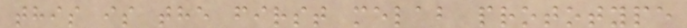this is the first melab prototype
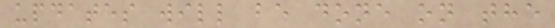updates will be done on the
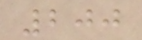200
